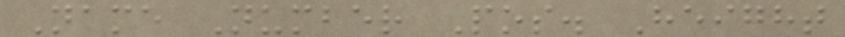Name Number Pos. Height
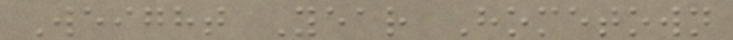Weight Year Hometown
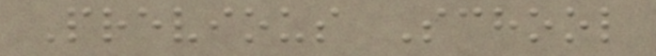Previous School
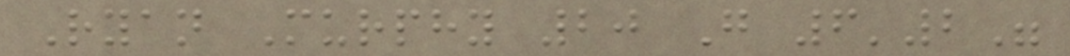Ryan Murphy 20 G 6'2"
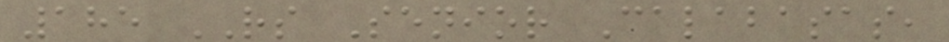185 RS Senior Calabasas,
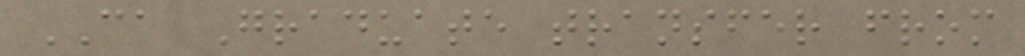CA Graduate transfer from
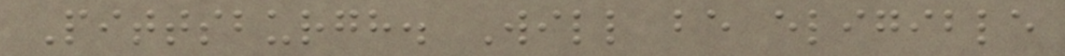Pittsburgh. Will be eligible
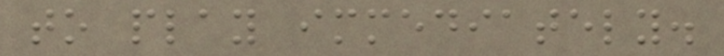to play immediately.
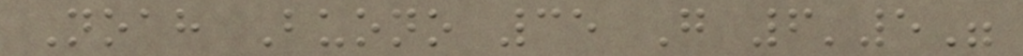Noah Buono 35 G 6'5"
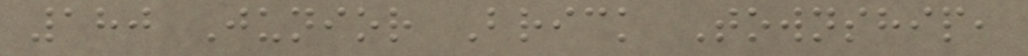180 Junior Brick Township,
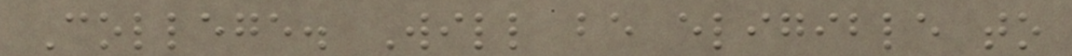College. Will be eligible to
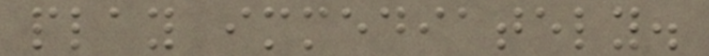play immediately.
